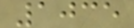1035
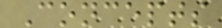Concepts
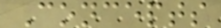Concepts
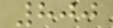800
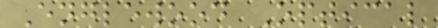Englewood Optical
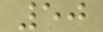50
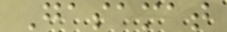Gasamat
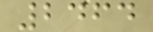2464
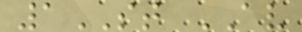1ST AV
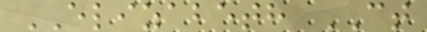ELIZABETH CT
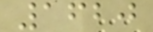1620
